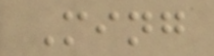Ming
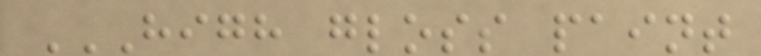HIGH GLOSS PAINT
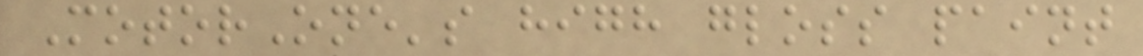MotorOne's high gloss paint
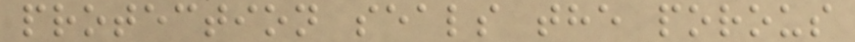protection seals the porous
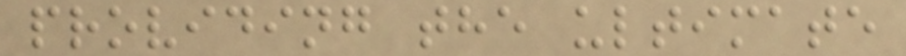providing the ultimate
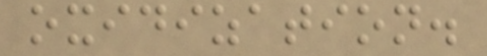oxidization.
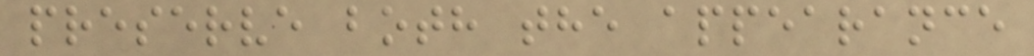preserve both the appearance
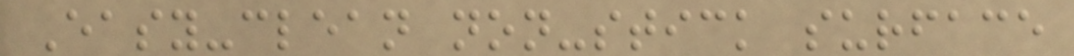Easy-clean non-stick surface
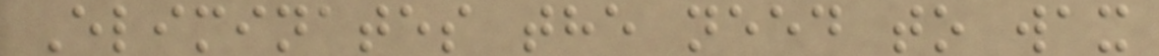Eliminates the need to wax
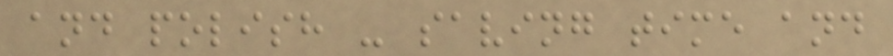and polish - saving time and
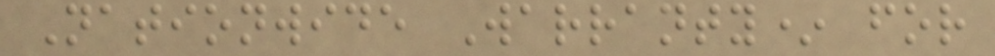Nationwide Warranty* for
